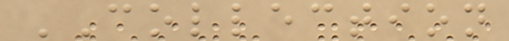COLLECTION
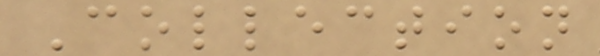Collection
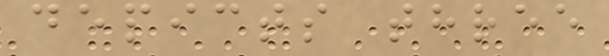depicts three
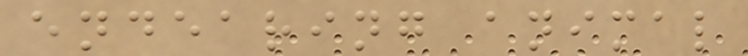endearing animal
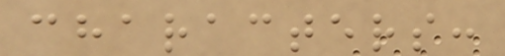characters:
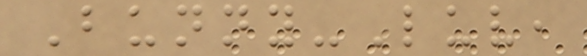Bunny-Luv,
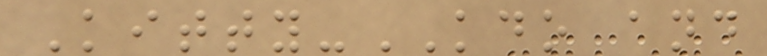Kitty-KDO and
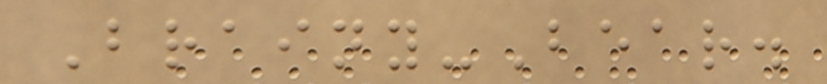Brainy-Bear.
